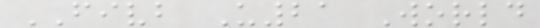FIVB U21 World
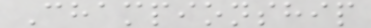Championship
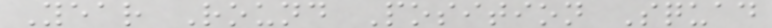Year Round Position Squad
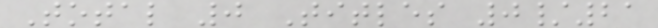Total 0 Titles 0/21
